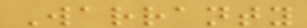Warranty
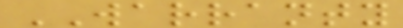WARRANTY
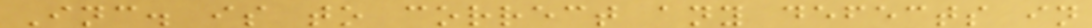Inc. is to correct any defects in
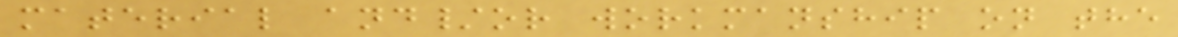material and/or workmanship on the
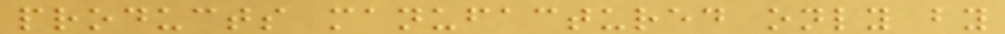products manufactured only by
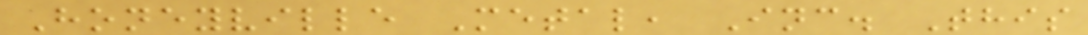Honeyville Metal, Inc. This
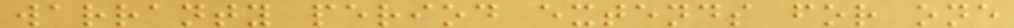warranty period extends for one
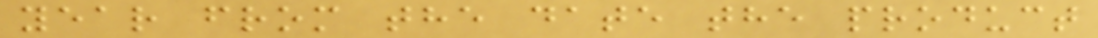year from the date the product
